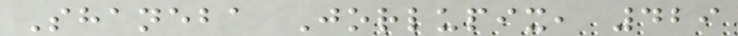Shaneba Jorlupix, 429
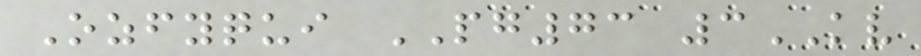Ozfyqui PG73 3KV
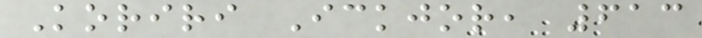Koriri Ickjor, 613
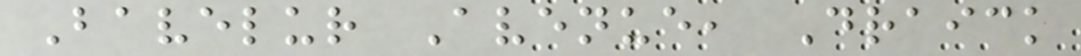Bavelur Avenue, Draick
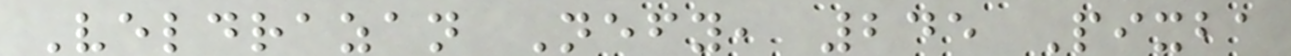Veldrazan Nefy, 245 Pixba
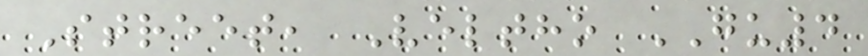Street, Veltho GU4
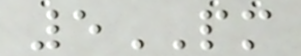5PM
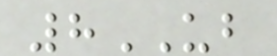8UB
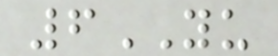6YU
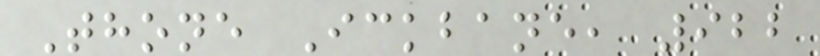Thone Ickbane, 922
